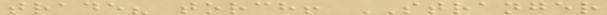trade? torch! STRANGER
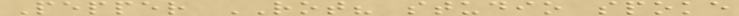Pepper ROT? studio spoke
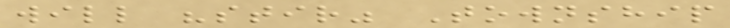will "stir" Township
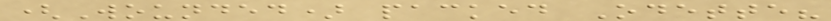(Wounded) packed Odette?
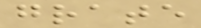grate
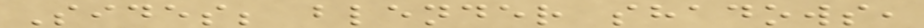Sides; blender shadows,
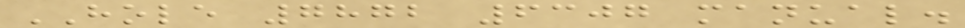HOLE 7872 6307 manual.
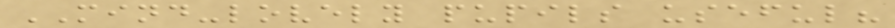MIND-lovely pupils useful?
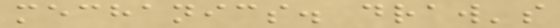mechanics. draw's
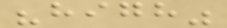"high"
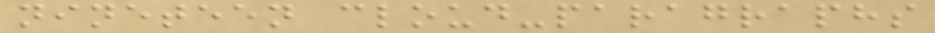nineteen cloud-paragraphs
